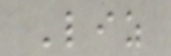Liz
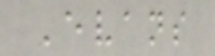Evans
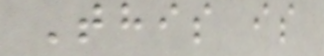This is
